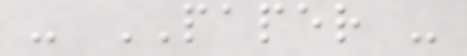- PAPER -
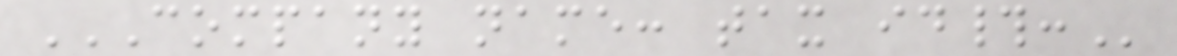COMPANY NAME: TAX ID#:
